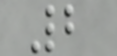2
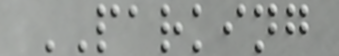PARKING
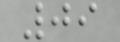09
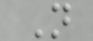N
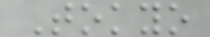Tokyo
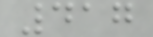417
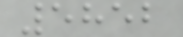5852
